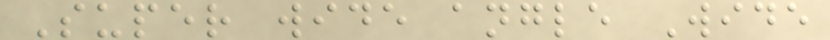Super wide angle Wide
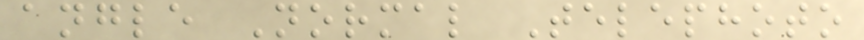angle Normal Telephoto
